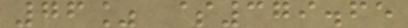76% $379.65
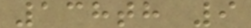138th 9
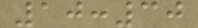10:30
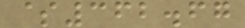$362.67
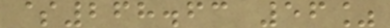$268.63 56%
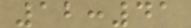12:41
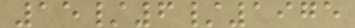15/6/1975
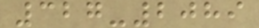327-2089
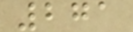271
